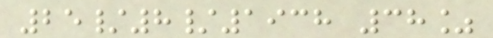25/8/1938 38%
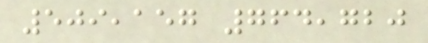509,157 764,720
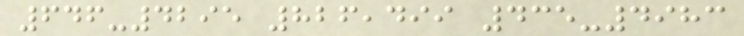646-4295 826,499 435-4983
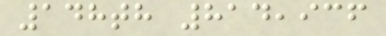148th 814,936
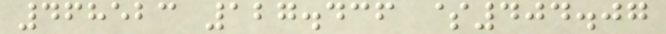468523 127.436 $404.07
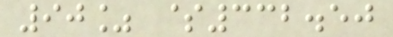90% $332.50
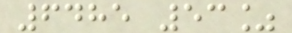6485 53%
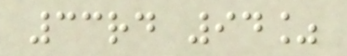33rd 94%
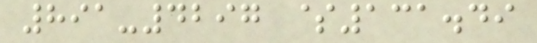891-4297 $131.49
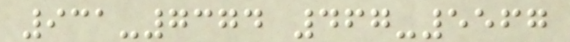931-7374 467-5567
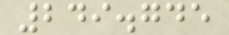249.745
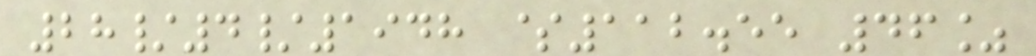28/4/1948 $112.55 46%
